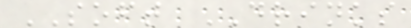SOFT DRINKS
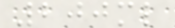200ml
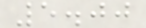5.00
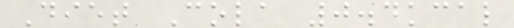Diet Cola 0.4kcal
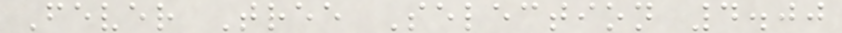Fever Tree Selection 4.00
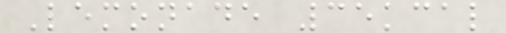Lemonade 35kcal
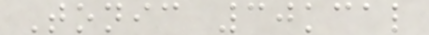Tonic 30kcal
